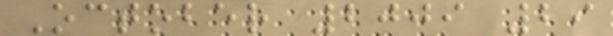October 2009 29
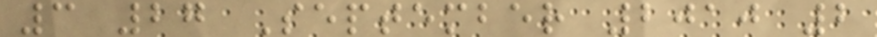3 27 September 2010 2
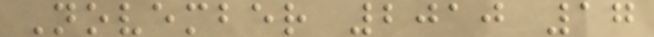November 2010 17
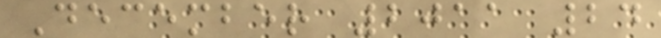December 2011 24
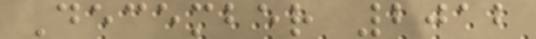December 2012
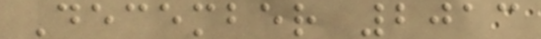December 2013
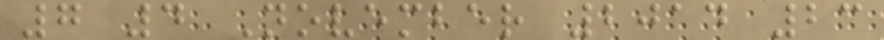7 4 November 2014 23
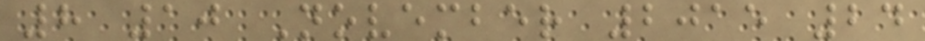8 10 November 2015 24
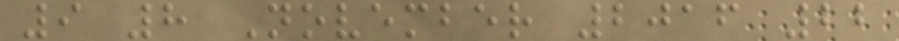9 8 November 2016 22
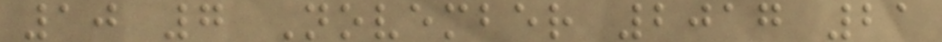10 7 November 2017 21
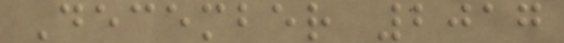December 2017
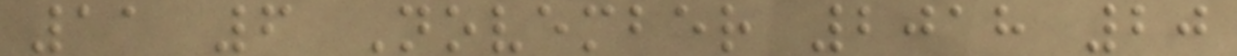11 6 November 2018 20
